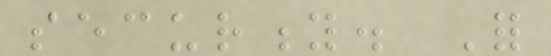security. For
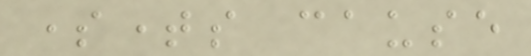sometimes cause
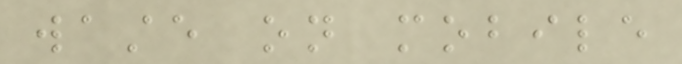waste on mobile
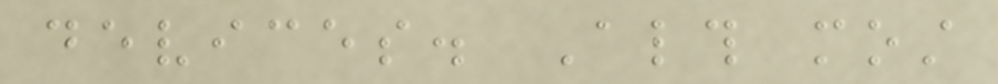devices. Although most
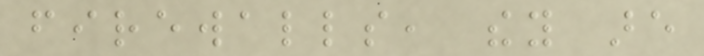firewalls, they are
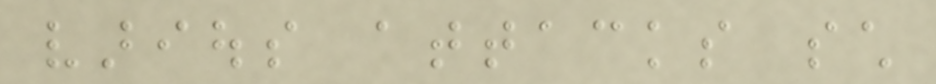various attacks such
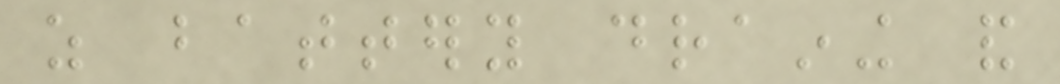as battery draining and
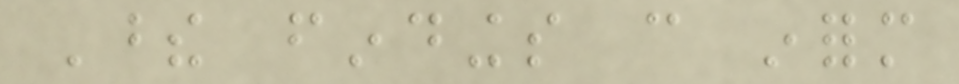These findings can inform
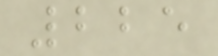225
